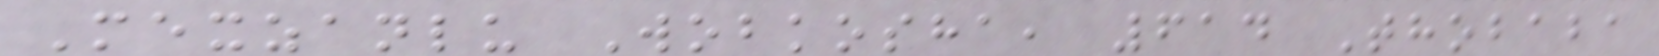Mexzanlu Wobkosha, 614 Thobaba
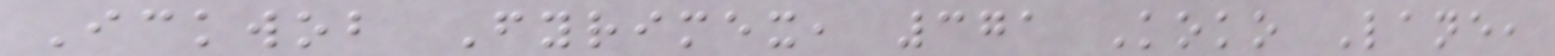Ickwob Fyrimex, 371 Koko Lane,
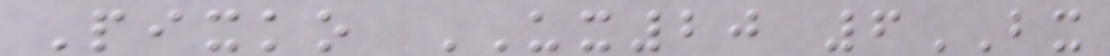Pixko UX20 6BX
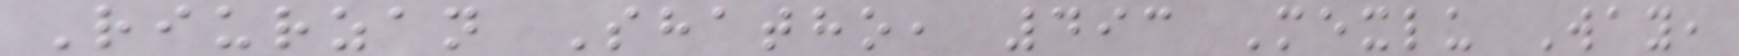Riurzan Shatho, 493 Mexlu Way,
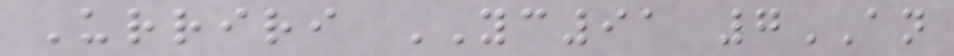Urriri YC91 7AN
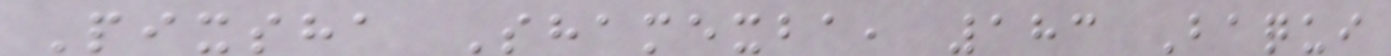Pixsha Shamexba, 183 Baqui
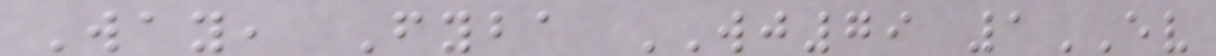Way, Fyba WJ79 1EV
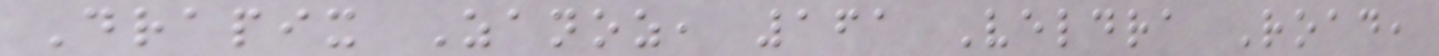Drapix Zanoz, 161 Veldra Road,
